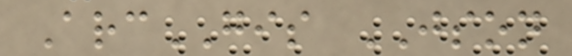ArcGIS JSON
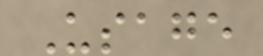Usage
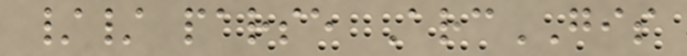// parse ArcGIS
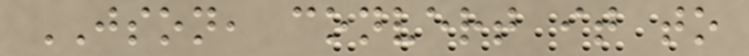JSON, convert it to
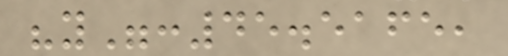"y":45.5165,
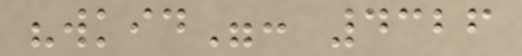"wkid": 4326
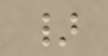}
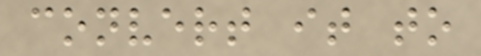convert it to
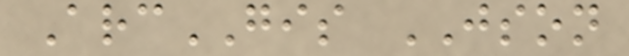ArcGIS JSON
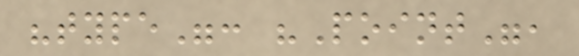"type": "Point",
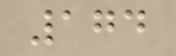174
